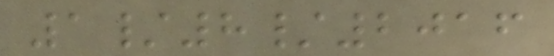1/8/2016
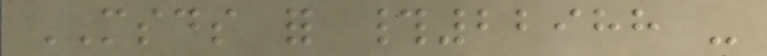MSDS for #22988 -
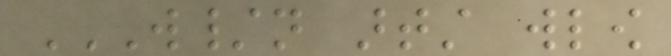W/N ARTST WLOW
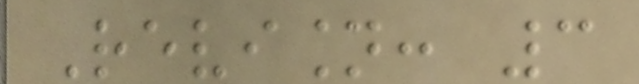Revision: 3
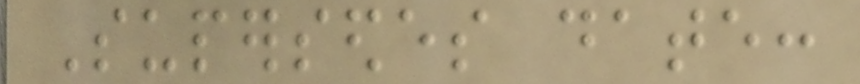Supersedes date:
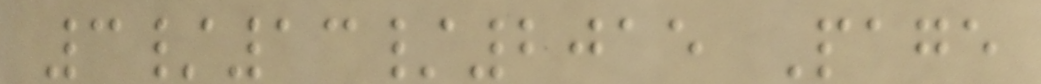3/13/2015 Page
